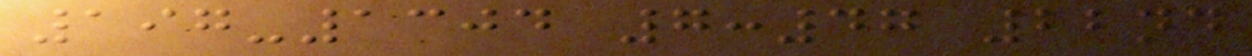197-1304 7:47 22nd
